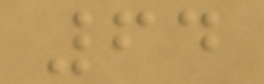64
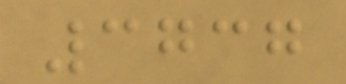3737
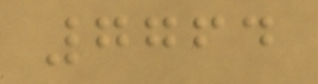7764
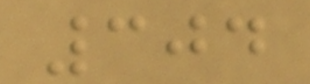304
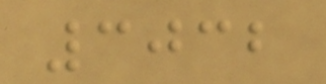3032
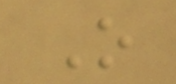O
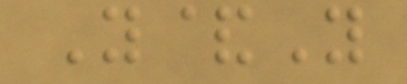Y&Y
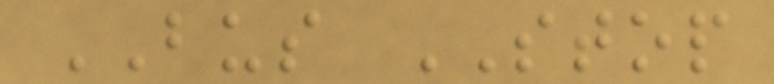BUS STOP
